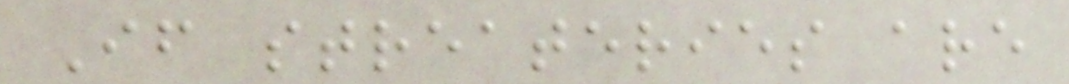If streateries are
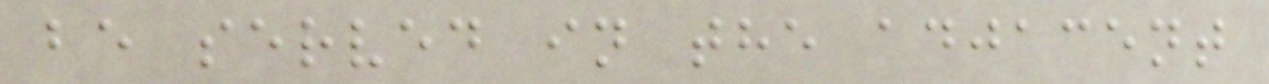be served in the adjacent
